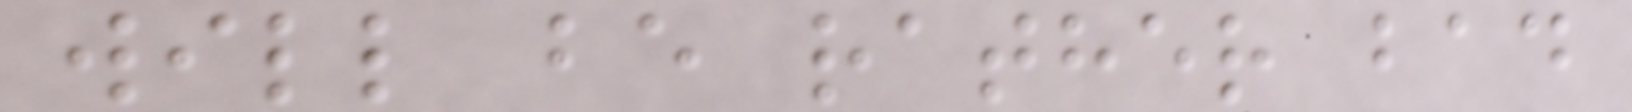will be rather bad
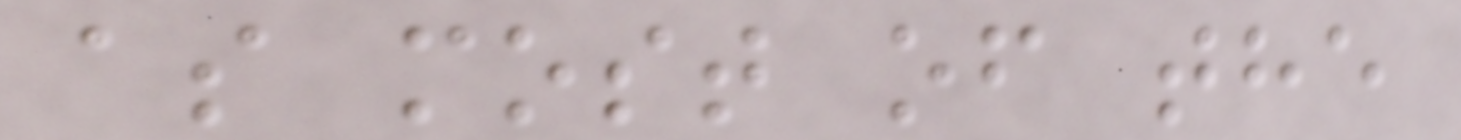as most of the
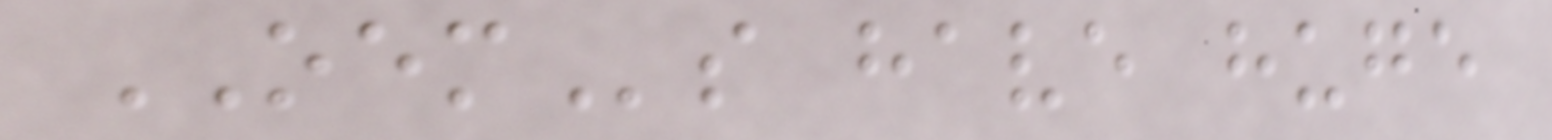OEMs have huge
